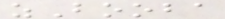zBooba
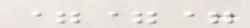===
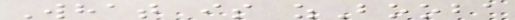What is zBooba
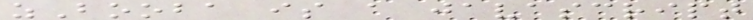zBooba is a javascript
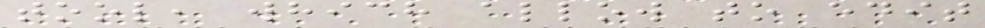tool, which allow to edit
